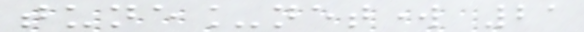tune_network 21
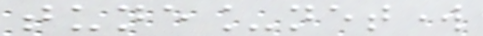tune_network
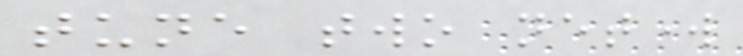tune two network
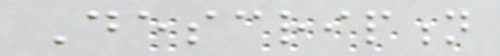Description
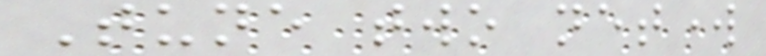Tune two network
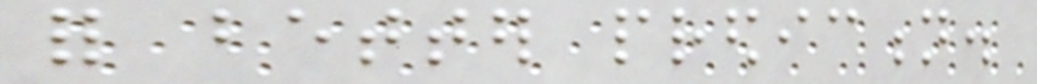for better prediction.
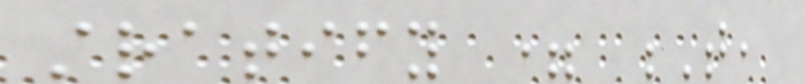stratify = T,
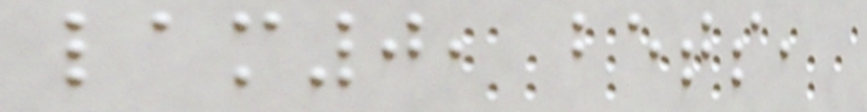lam0, bets,
